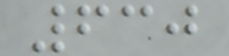630
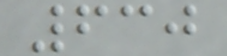630
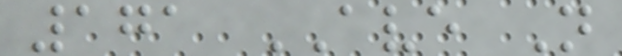171 AVE N
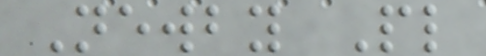Newby Pl
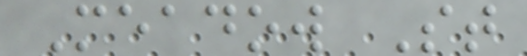Meadow St
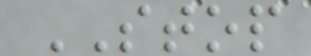STOP
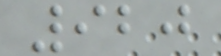920
